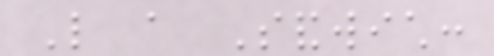Like a Sandwich:
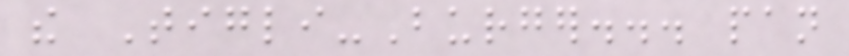the Tigli-Burger... pan
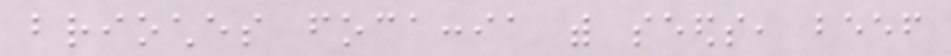brioches focaccia with seeds, beef
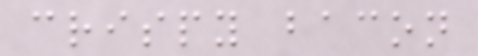crispy bacon
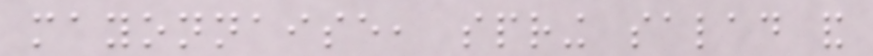mayonnaise, spring salad and
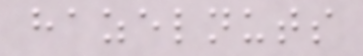hazelnuts
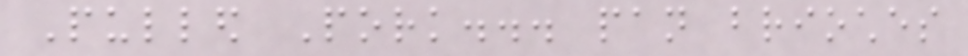Pulled Pork... pan brioches
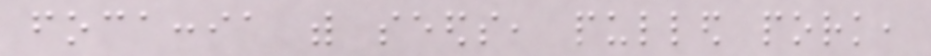focaccia with seeds, pulled pork,
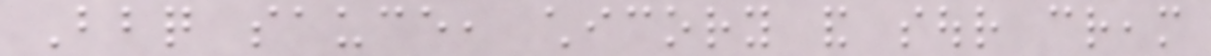Bbq sauce, chicory and sour cream
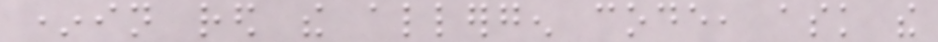*in red the allergen code, ask the
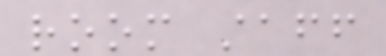room staff
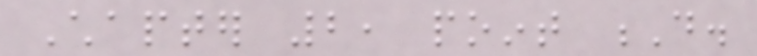Chapter 2, point D.
